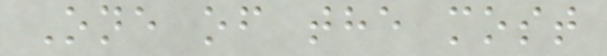One of the most
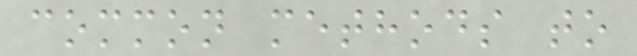common methods to
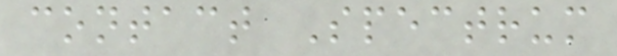contact Spectrum
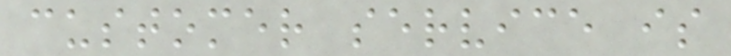customer service is
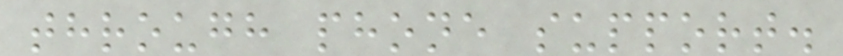through phone support.
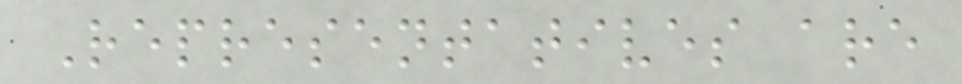Representatives are
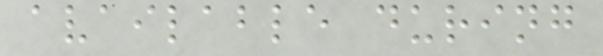available during
